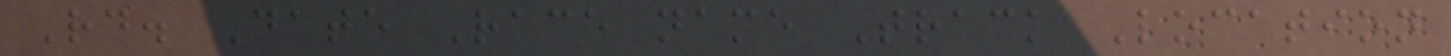Rd. Date Race name Track Location
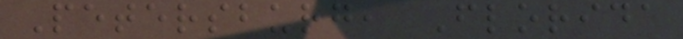Petersburg, Florida
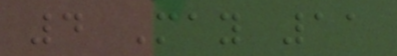4 May 11
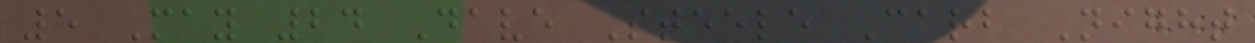5 May 24 Dave Steele Carb Night
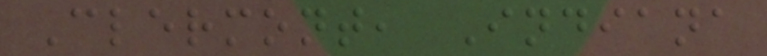Clermont, Indiana
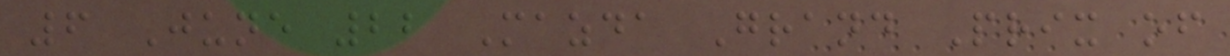6 June 22 Mazda Grand Prix of
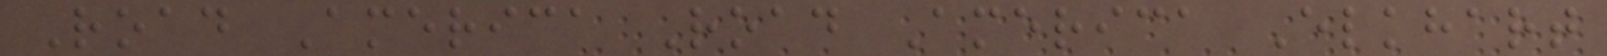Road America Road America Elkhart
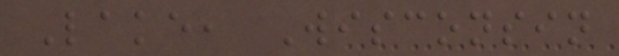Lake, Wisconsin
